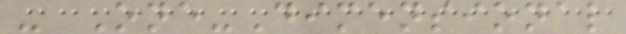- One-Dimensional
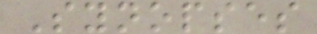Synopses
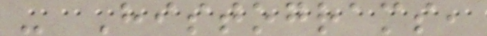- Histograms,
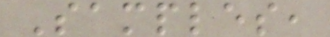Samples,
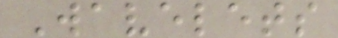Wavelets
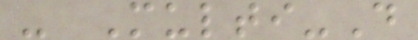- Multi-D
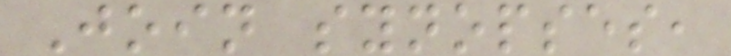Join synopses,
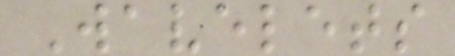Wavelets
